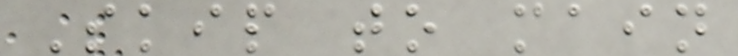Skip to main
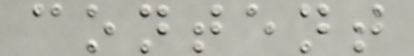content
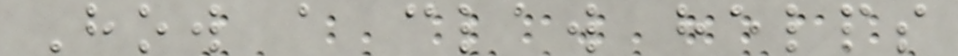How a claw helps
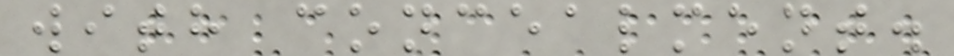with concealment.
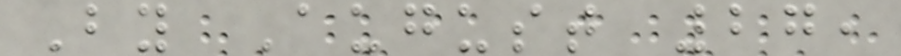By August 27,
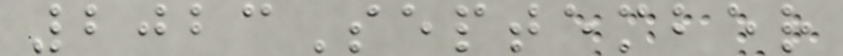2023September
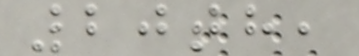20th,
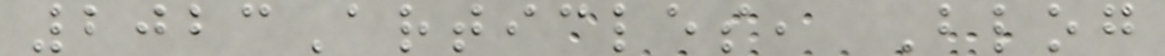2023Articles, Blog
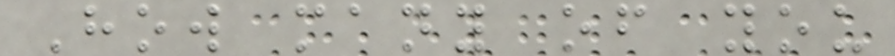How many of you
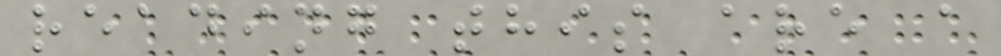reading this are a
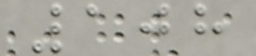108
